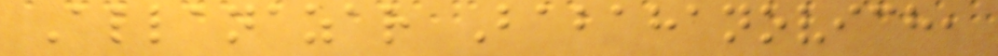Allanazar Babahanovich,
